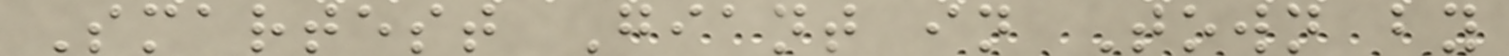Smartest Giant in Town by
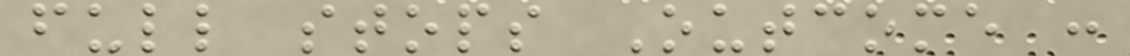full stops Outcome :
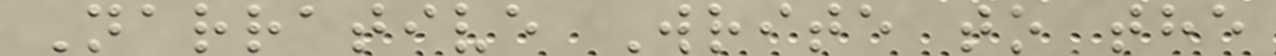Narrative Write to the
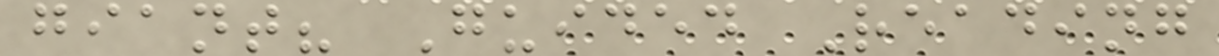giant? Guided Reading
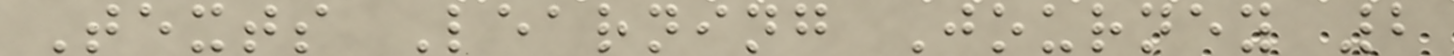Texts Learning Journey 2
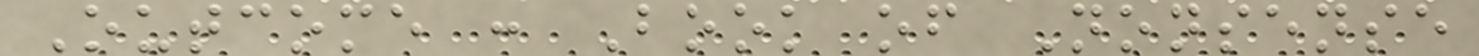Outcome : Book of Nonsense
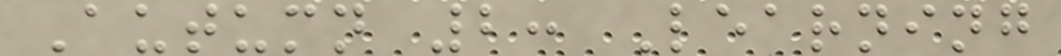Autumn 2: Learning
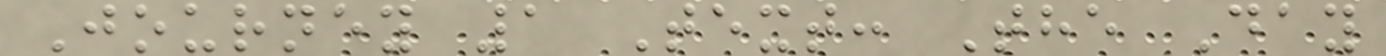Journey 1 Text: The Day
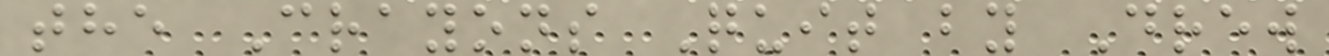the Crayons Quit by Drew
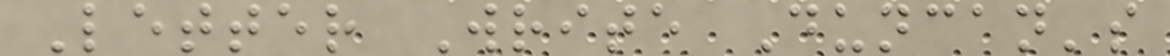Letter Write Duncan's
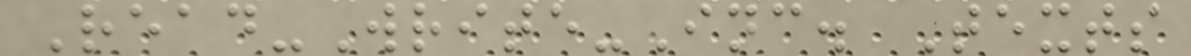Read-Write-Inc. Texts
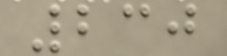230
